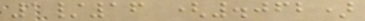1/16 (.062)
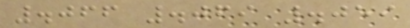.066 .069 .059
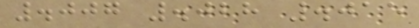.007 .028 .015
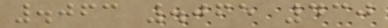.063 .065 430
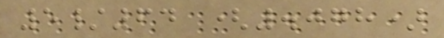5/64 (.078)
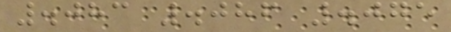.083 .086 .075
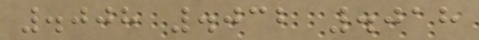.008 .032 .018
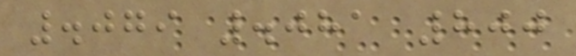.079 .081 800
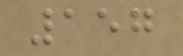157
